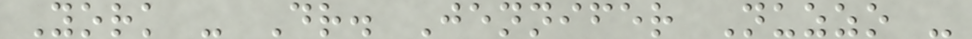York - Dr. Jennifer Nuzzo -
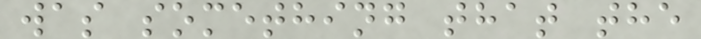was something that the
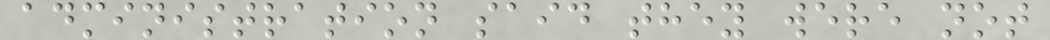administration said they were not
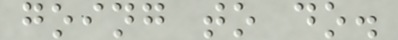going to do.
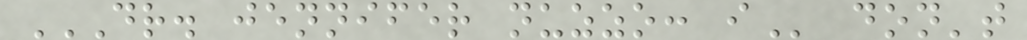DR. JENNIFER NUZZO: I don't
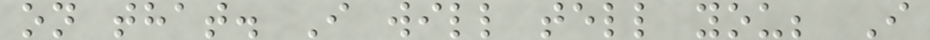on that. I will tell you; I
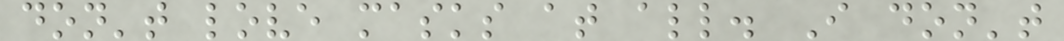don't love masks at all. I don't
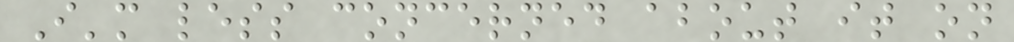I'm less concerned about it on
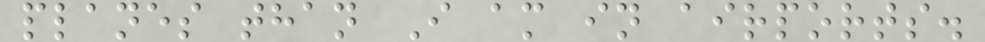planes than I am in airports.
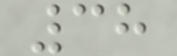38
